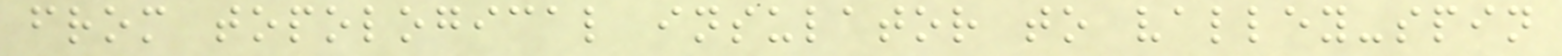from topological insulator to valley-spin
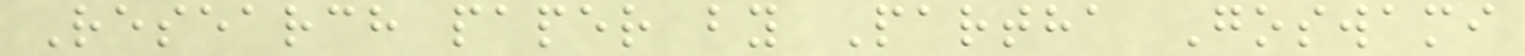Research paper by Partha Goswami
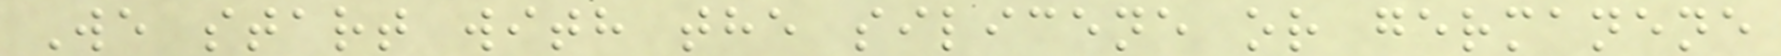We start with the silicene or germanene
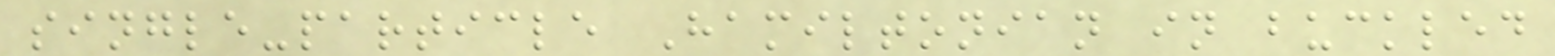single-particle Hamiltonian in buckled
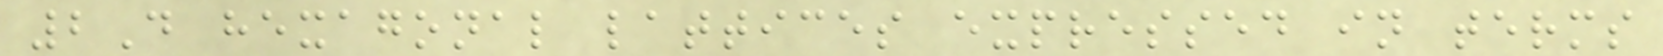2D hexagonal lattices expressed in terms
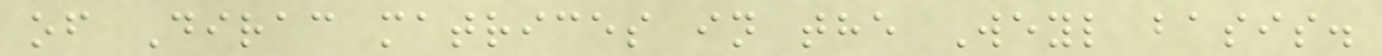of Dirac matrices in the Weyl basis.
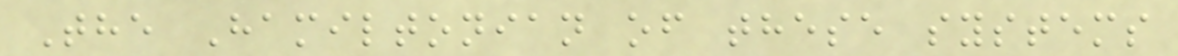The Hamiltonian of these systems
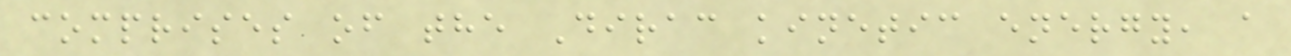comprises of the Dirac kinetic energy, a
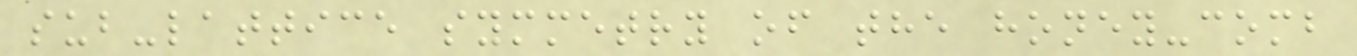sub-lattice symmetry of the honey-comb
